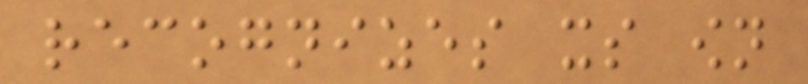recognizes its own
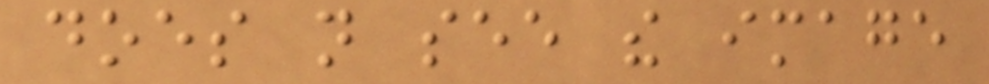does not see the image
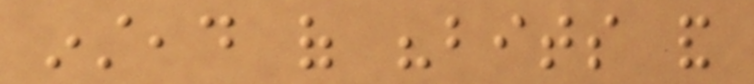instead of "bits and
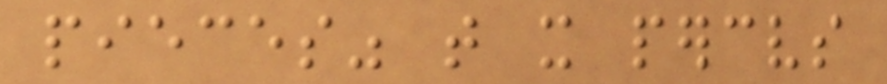pieces" that it perceives
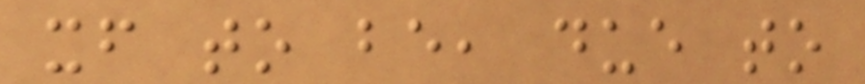itself to be, due to
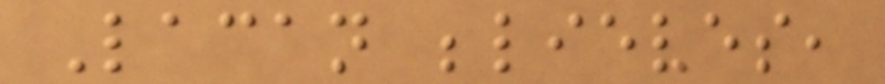Lacan believes,
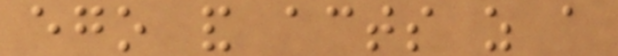ego and acts as a
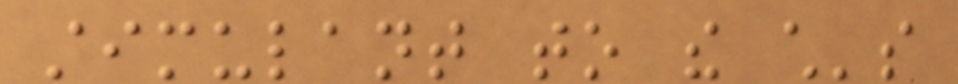stimulant to the child's
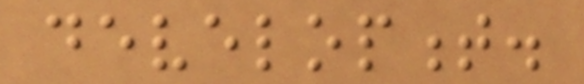development.
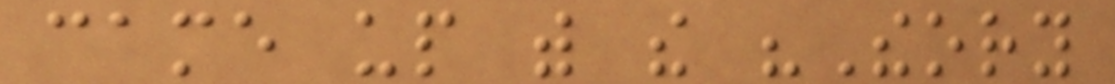came up with the "Theory
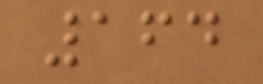164
